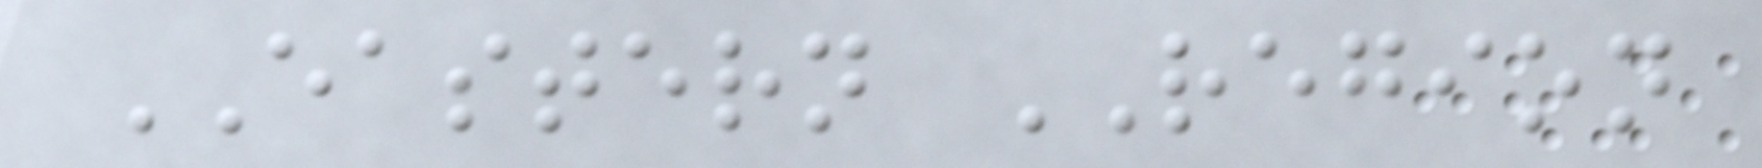EASTERN REGION
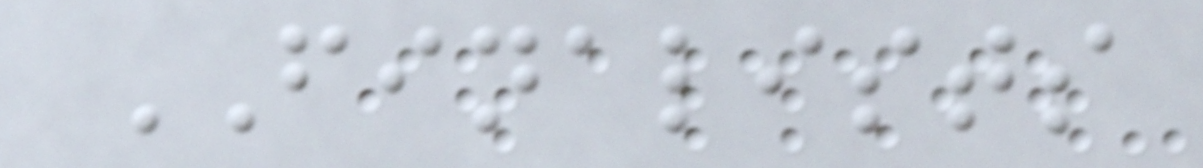FINALISTS
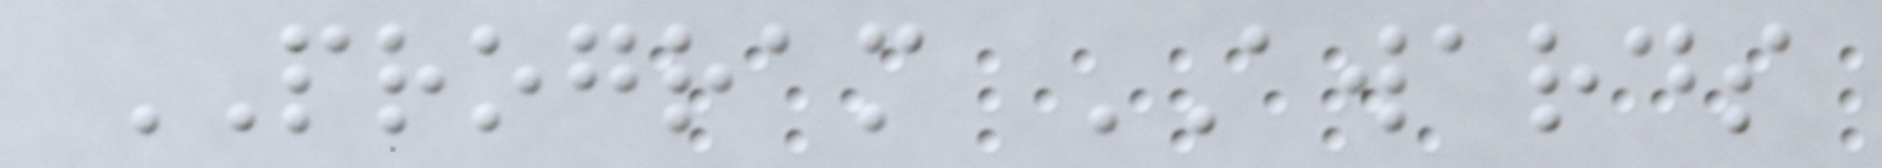PROGRAM AWARDS
